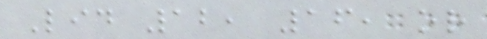Lid 12, 16, or
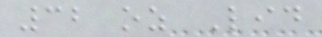32 oz Lid
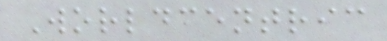Worldcentric
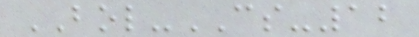BOL-CS-12
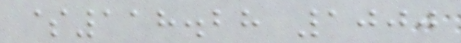$118.28 1000
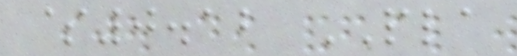$0.12 PLA
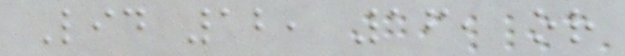Lid 12, 16, or
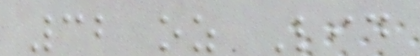32 oz Lid
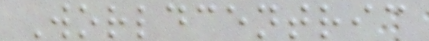Worldcentric
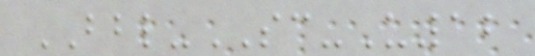BBL-SC-U12
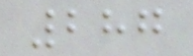287
